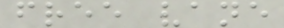free vane
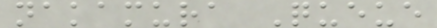nakamura Queue
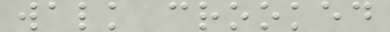walk crooked
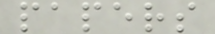papers
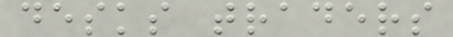desks traders
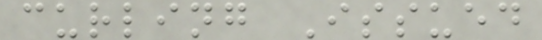curling Issued
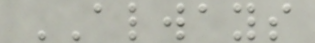ALWAYS
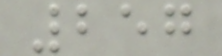257
